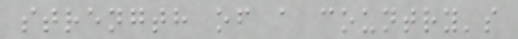strength of a country's
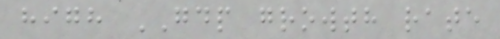high GDP growth rate
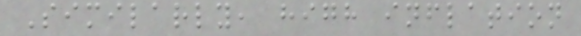Similarly, high inflation
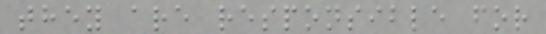they are responsible for
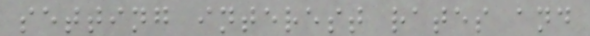setting interest rates and
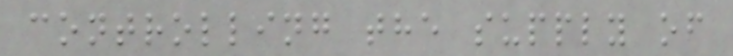controlling the supply of
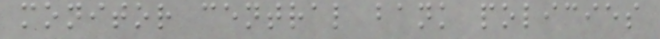monitor central bank policies
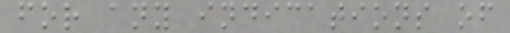for any indications of
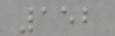152
